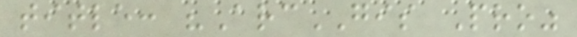title: "ArcGIS Pro"
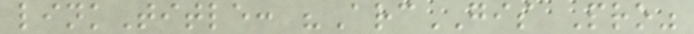linkTitle: "ArcGIS Pro"
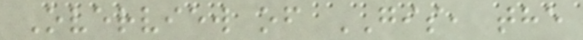Overview of GIS, the
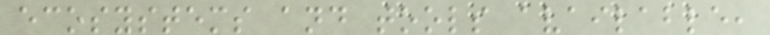ecosystems and tools available,
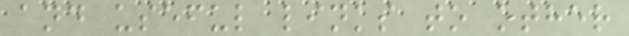and useful links to other
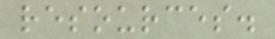resources.
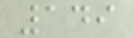149
